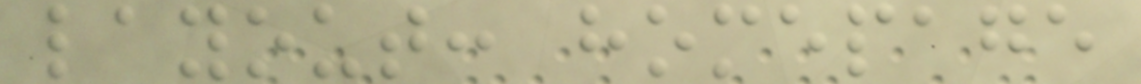layout: homepage
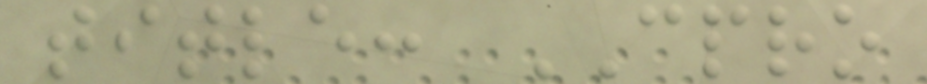title: CPRO
